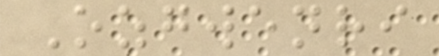Ozgwenri
